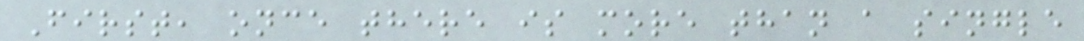First, once there is more than a single
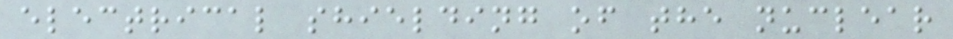electrical shielding of the nuclear
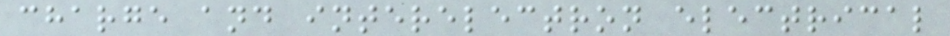charge and interelectron electrical
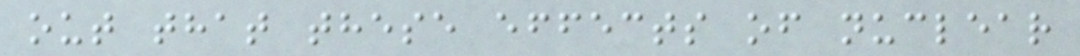out that these effects of nuclear
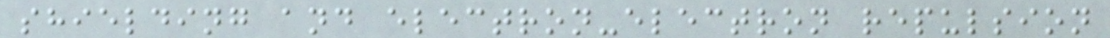shielding and electron-electron repulsion
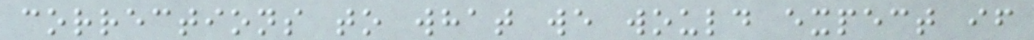corrections to what we would expect if
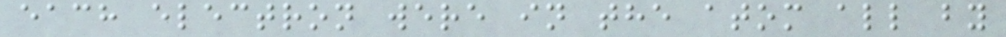each electron were in the atom all by
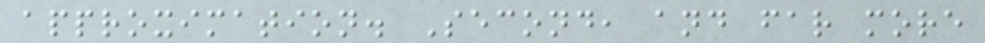approximation. Second, and far more
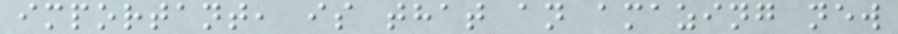important, is that an amazing new
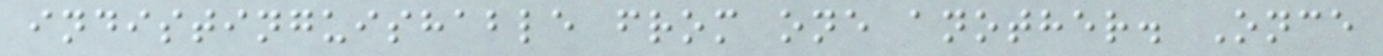indistinguishable from one another. Once
